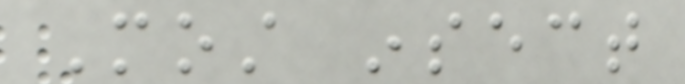Most insect
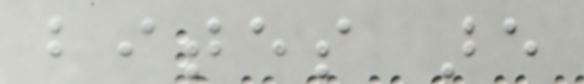bites are
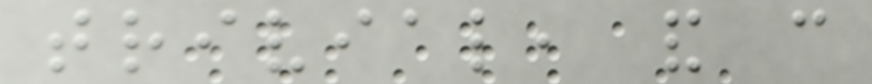trivial, and can
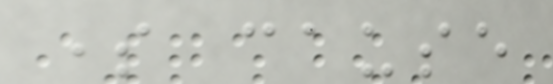some cause
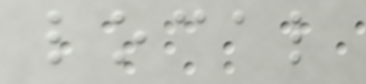local
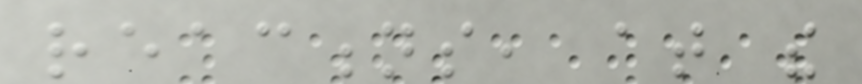reactions, at the
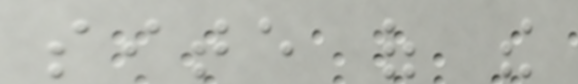site of the
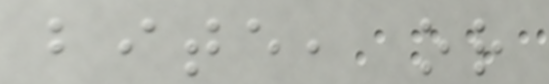bite, or
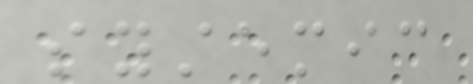systemic
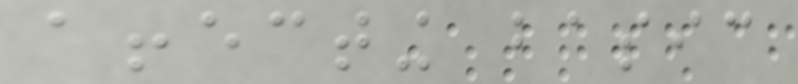affecting basic
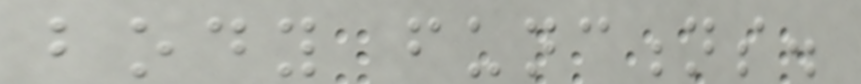body functions.
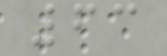63
